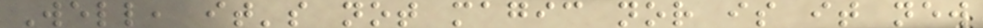Well, it's not magic nor is it new
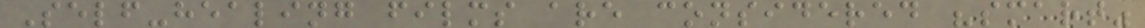Self-healing films are considered "smart"
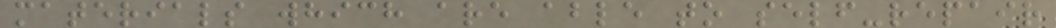materials which are able to self-repair
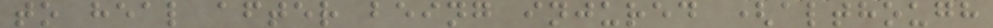to heal after being injured (although
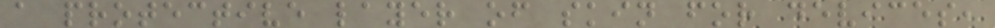a protective layer of skin for devices,
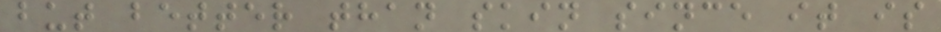but better than skin since it is
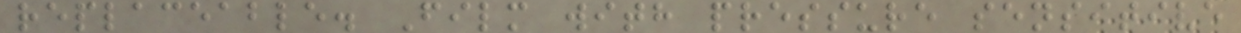replaceable. Film with pressure sensitive
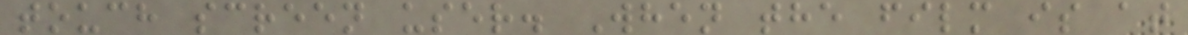touch screen user. When the film is at
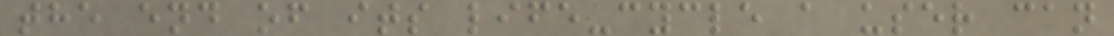the end of its life-cycle a user can
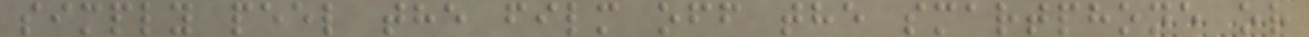simply peel the film off the smartphone or
